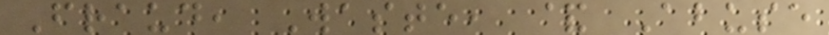Fraud, Waste, & Abuse
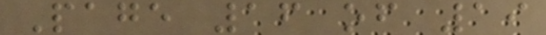Page 16 of 19
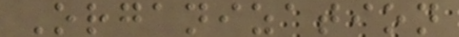Organization
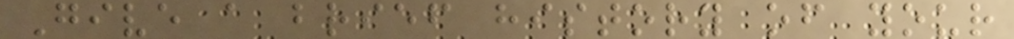Give a brief history of your
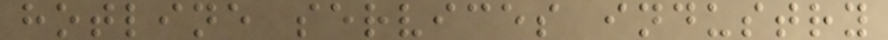hotline services industry
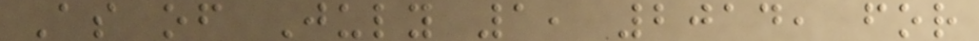As of July 1, 2014, for
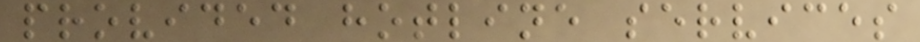provided hotline services
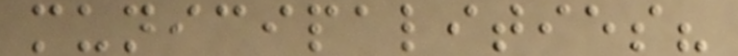municipalities?
